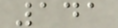141
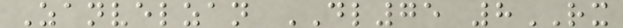Zanvelzan DL75 8RX
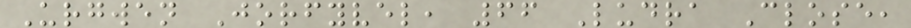Urgwen Jorfyvel, 66 Ludra Close,
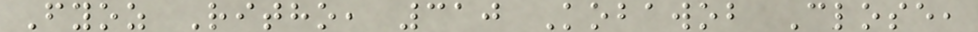Fyoz Ritho, 310 Kobawob Close,
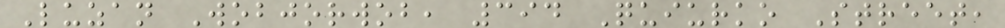Luzan Wobjorwob, 394 Quiurko Street,
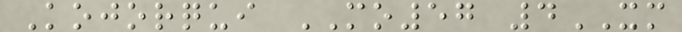Kojorqui MO57 4XM
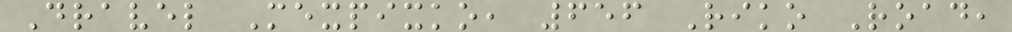Dravel Mexpixko, 656 Riko Road,
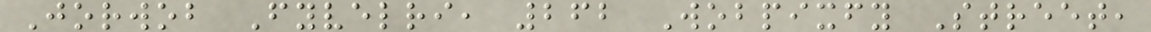Jorwob Fyvelri, 262 Wobpixfy Street,
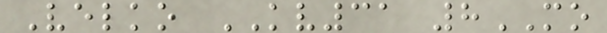Velko KV31 8MO
